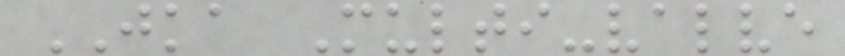JKA Multi-valve
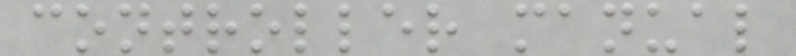controller manual
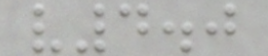v4.0
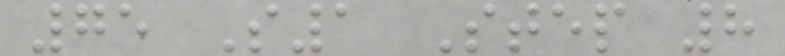75 S1 Step 8
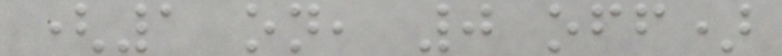(1 on, 0 off)
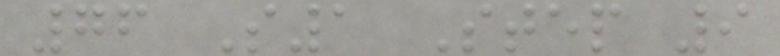76 S1 Step 9
